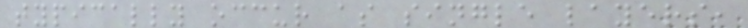typically occur as single layers,
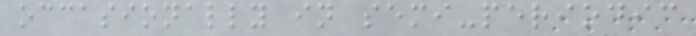occasionally in semi-periodic
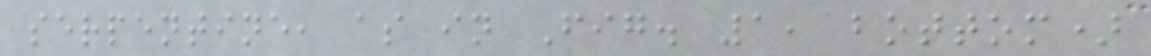serpentine, as in Fig. 1, bottom)
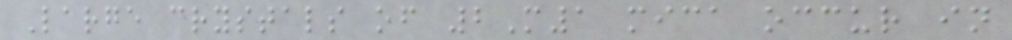Large crystals of 2M1 mica occur in
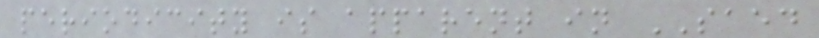periodicity is apparent in SAED
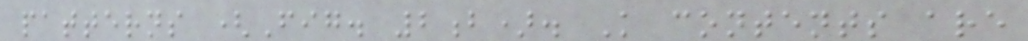patterns (Fig. 2b). K contents are
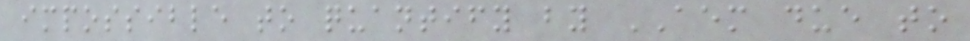impossible to quantify by AEM due to
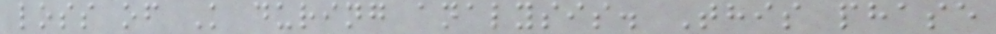loss of K during analysis. This phase
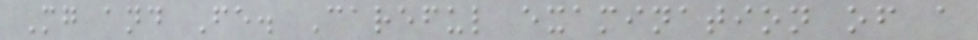Mg and Fe. Careful examination of a
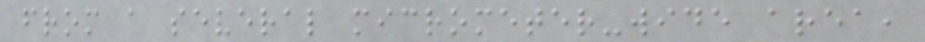from a several micrometer-wide area,
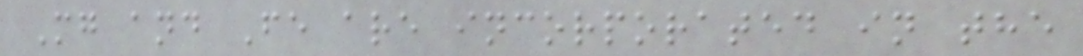Mg and Fe are incorporated in the
